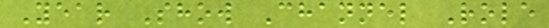Year Show Channel Role
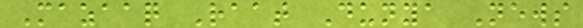Mazaaq Raat Dunya News
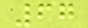67
